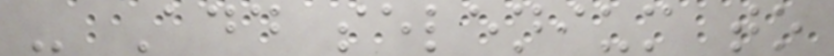- Add selenium to
